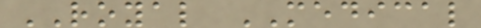ROYAL MEDICAL
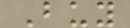Buy
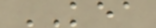KEA
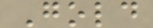Gold
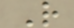R
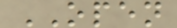OPEN
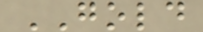GOLD
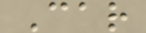Car
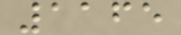1165
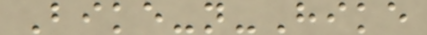Bike-n-Hike
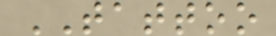TATTOO
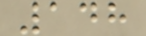148
